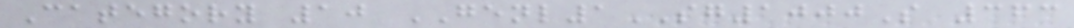Category 10 GENL1SG1000S 363
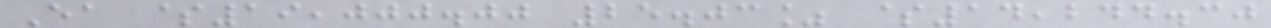Ea $19,000.00 25.03% $14,244.30
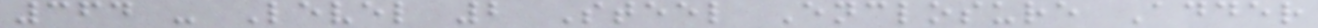364 - Level 2 Steel Enclosure Adder
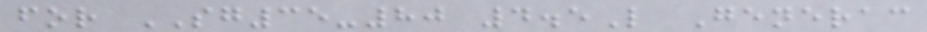for SG35-80 4.5L Generac
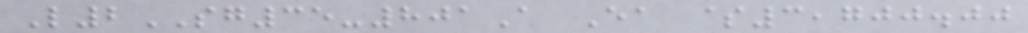L2SG35-801A Ea $3,700.00
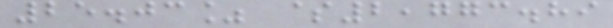25.03% $2,773.89
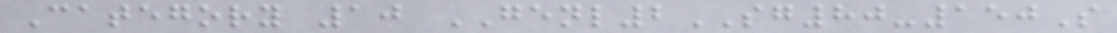Category 10 GENL2SG80-150S
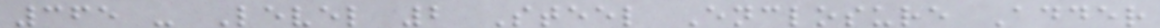365 - Level 2 Steel Enclosure Adder
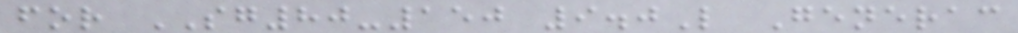for SG80-150 9.0L Generac
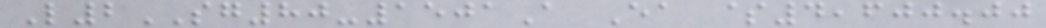L2SG80-1501A Ea $4,600.00
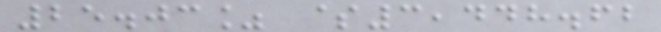25.03% $3,448.62
